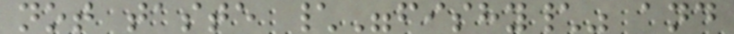not taste \"fishy\" and
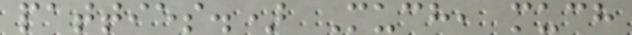patties.) Much, much
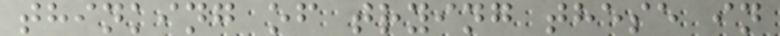thinking of trying these in
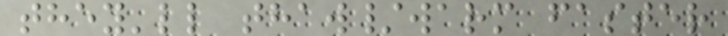they'll thaw/warm faster
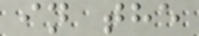in the
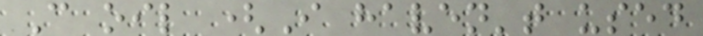C oil (I haven't used
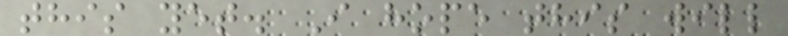this yet. I hope this will
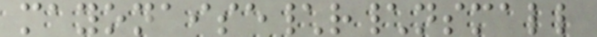mayonaise\r\nsmall
